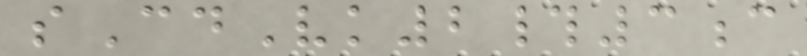sCdVk2#3c
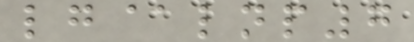lg@lnp7
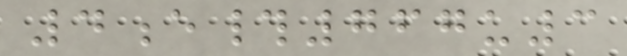4e#767u3
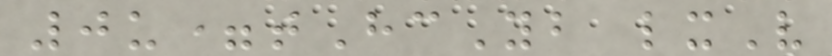0u=tHcYb lxV
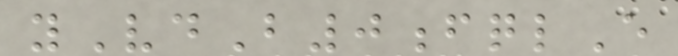yVdB0fqlE
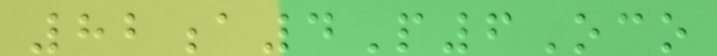82a4P6Oco
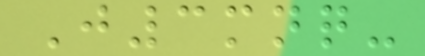J3mnq-
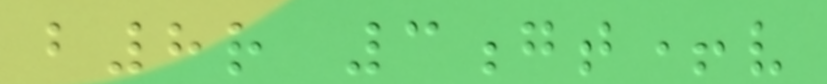b8r 3gt+v
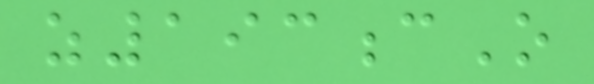z193cO
